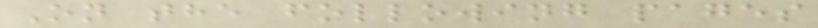On the following pages
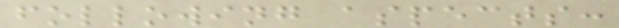following aspects:
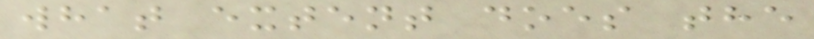what extent does the
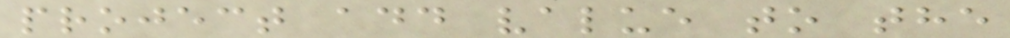project add value to the
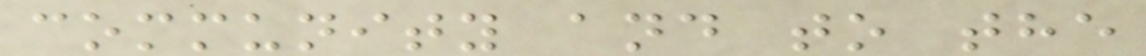community and to the
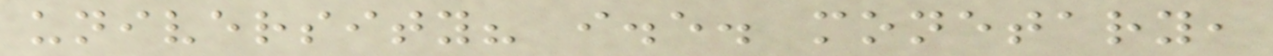university? i.e. monetary,
